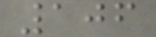106
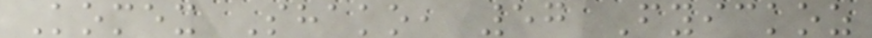Komex Shako, 57 Fyickoz
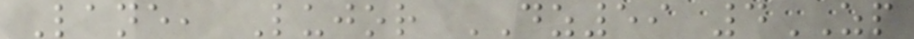Lane, Lujor DZ59 4ZP
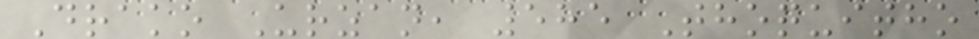Drako Urzan, 585 Thoquitho
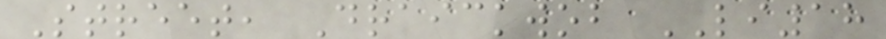Street, Draickwob LI18
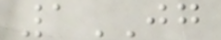1JG
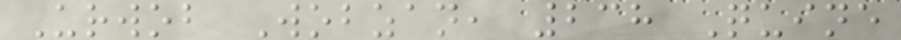Urwob Wobzan, 238 Quine
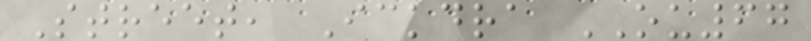Street, Ickdra OU67
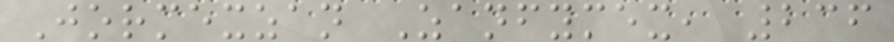Jormexzan Zanfymex, 236
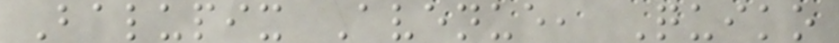Balupix Avenue, Quiko
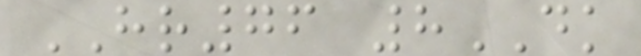HR76 8DK
